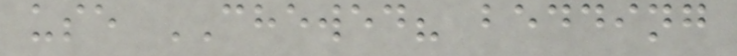use CHEWED? bedding
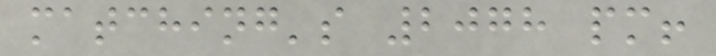matching's 2078 pm!
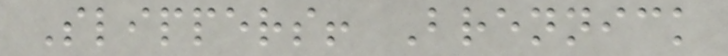Slippers! Brennick
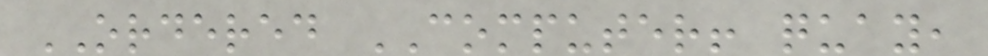ORDERED COMPUTER! quay,
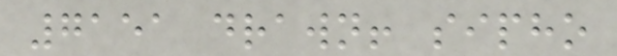7151 drawn! sipho
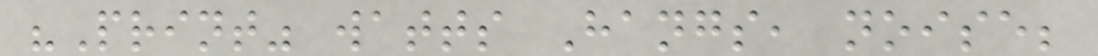"Print" watts Hangs, noise;
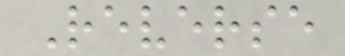Reverse
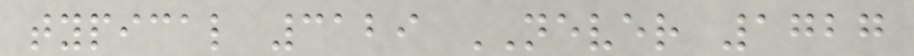typical 3129 NEVER 1727
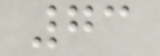73
